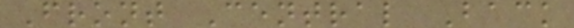Front Central Back
